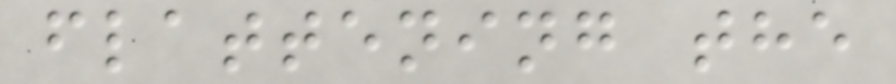flattening the
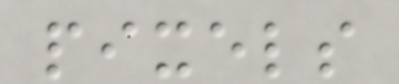pixels
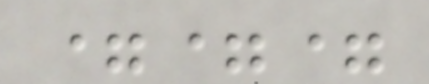===
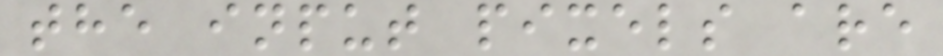the input pixels are
